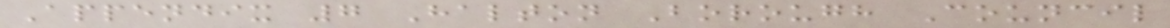Appendix 7 Halton Borough Council
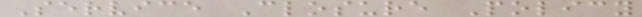Service Closure Policy
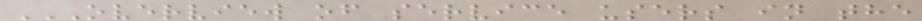OVERVIEW OF SERVICE USERS IN THE
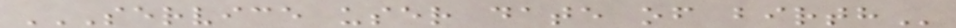SERVICE USER DATE OF BIRTH
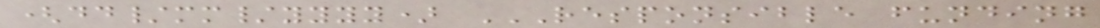(dd/mm/yyyy) RESPONSIBLE FUNDING
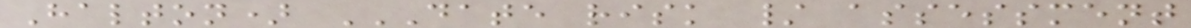Halton) DATE RISK / ASSESSMENT
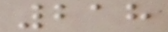218
